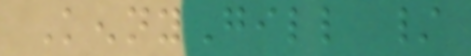KennyGill /
